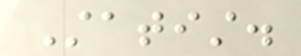Statist.
